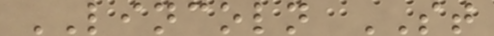LINCOLN ST
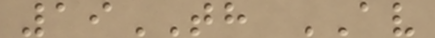19TH AV
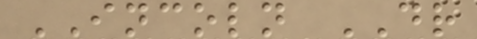INCOLN DR
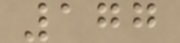177
